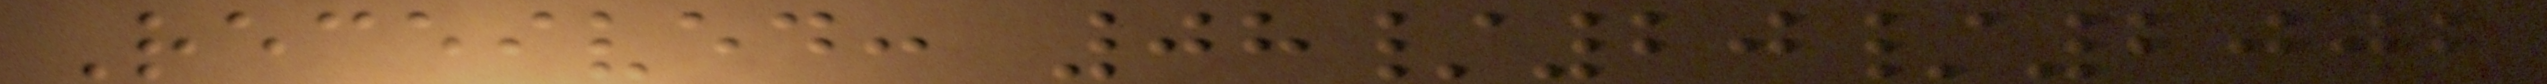Received: 08/20/2002
